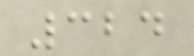324
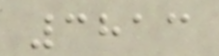3813
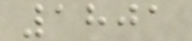1801
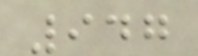947
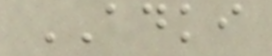ADKI
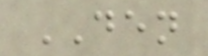DEN
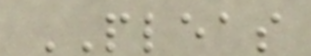PLEAS
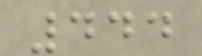444
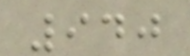940
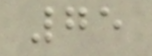75
